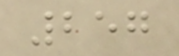257
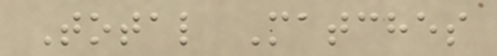Total Matches
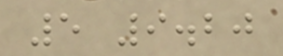5 9.20
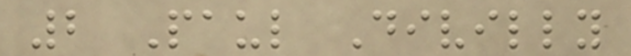2 Paul Divilly
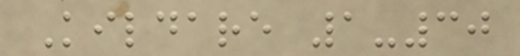Kildare 1-30
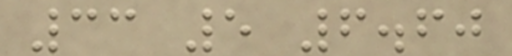33 5 6.60
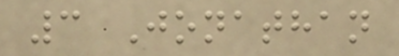3 Jonathan
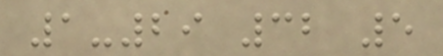1-29 32 5
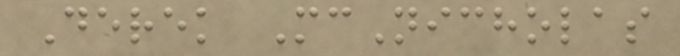Derek McNicholas
